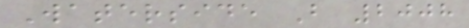Waterside B 2008
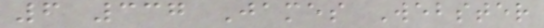6 337 James Webster
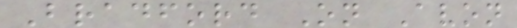Bradford On Avon
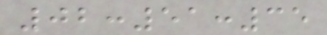02:51:35
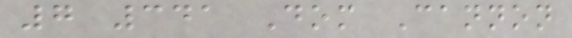7 341 Dom Cannon
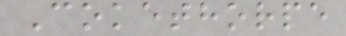Cokethorpe
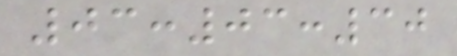03:03:30
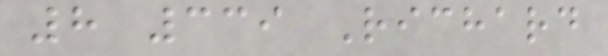8 339 Richard
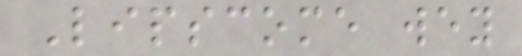Lipscome wey
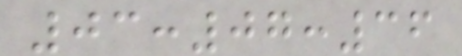03:07:36
